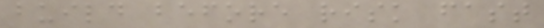build before risk fast
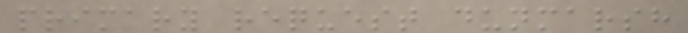primary request dunmarsh
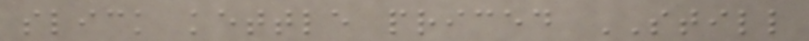slick kettle priced STILL
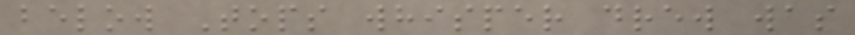below Tops whisper drew was
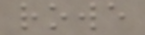rowe
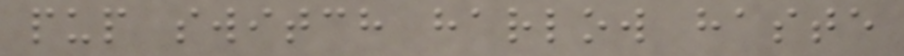pup switch harlow haste
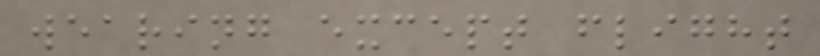wearing except flight
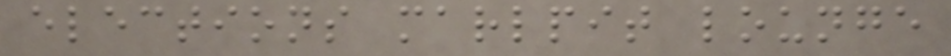elections marlpit lounge
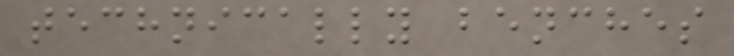technically benches
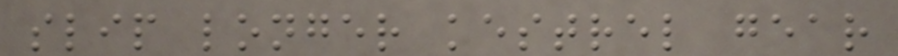slip longer kestrel gear
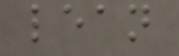lean
